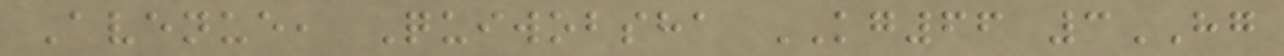Avenue, Quiwobsha KG66 3HG
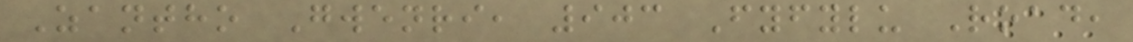Zantho Gwenri, 903 Fyfylu Road,
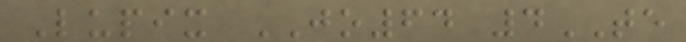Lupix JO64 4TE
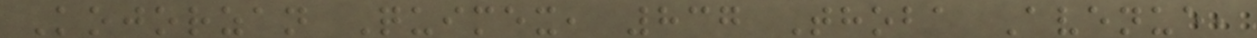Kojorzan Quimex, 837 Thoba Avenue,
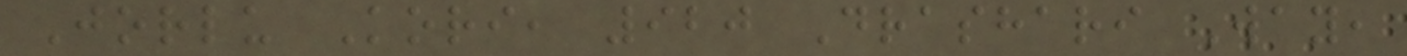Jorlu Kori, 920 Drashari Way,
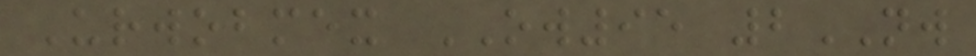Urwobmex OW95 2NW
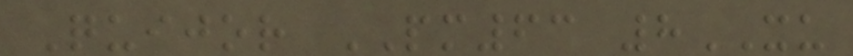Quijor PM63 8XU
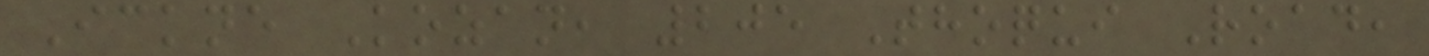Ickne Kozan, 205 Thoqui Road,
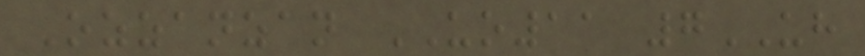Ozzanzan UO11 7UH
